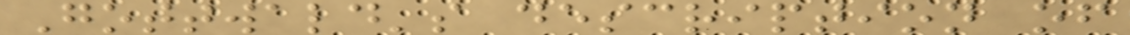Gottwald's description of
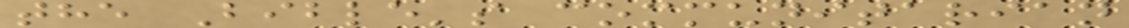the Bible's communitarian
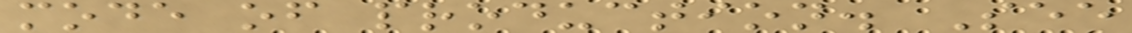mode of production. See
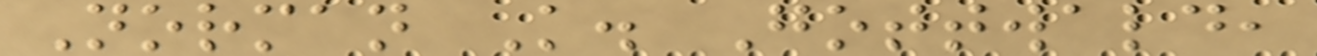Norman K. Gottwald,
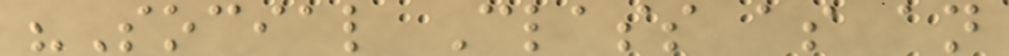"Social Class as an
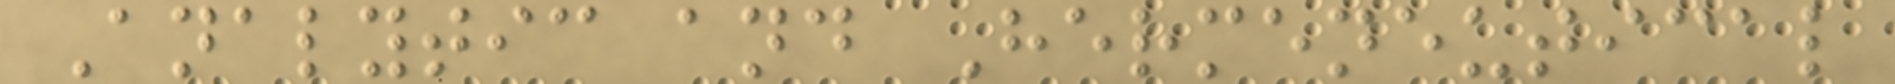Analytic and Hermeneutical
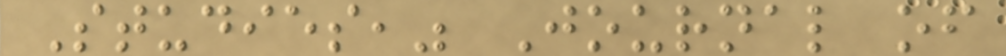Studies," Journal of
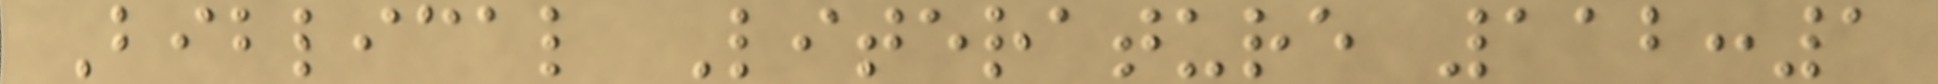Biblical Literature 112:1
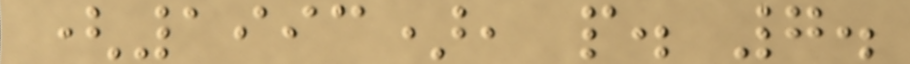(1993), p. 7.
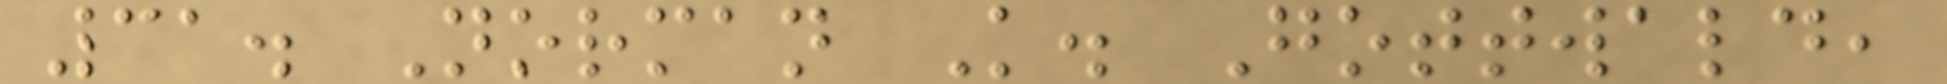31. Norman K. Gottwald,
